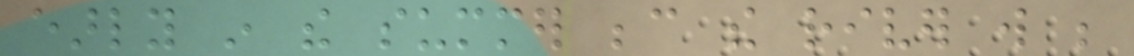early in the summer because the river will be
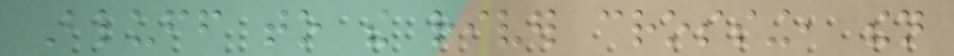Bluff to the river crossing, then
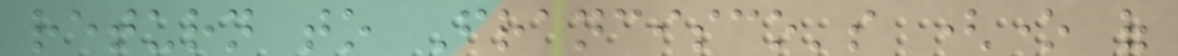return to Francisco's (one of
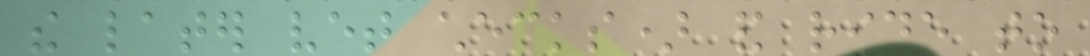the later vet checks) and ride to
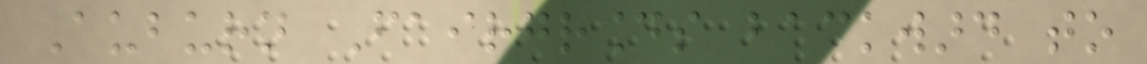Auburn Fairgrounds backward to
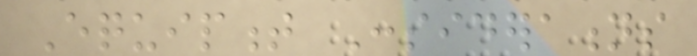Equipment Considerations
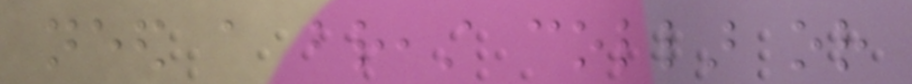need a breast collar or
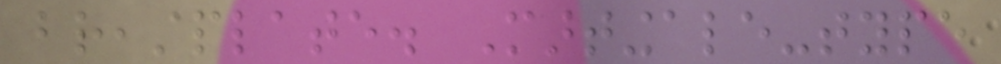breastplate. Martingale-type
